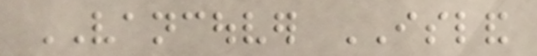VANCOUVER ISLAND
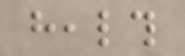health
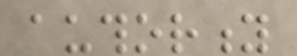authority
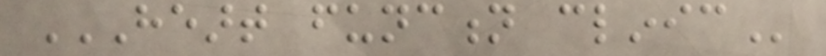HEART FUNCTION CLINIC
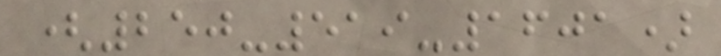(250-519-1601)
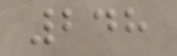248
